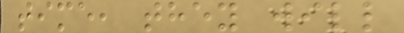time, they will
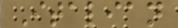Italian
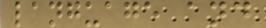language and
